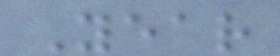Year
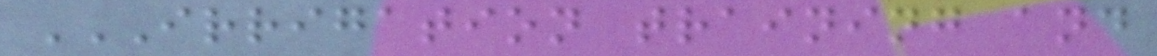IRRIGATION TRAINING AND
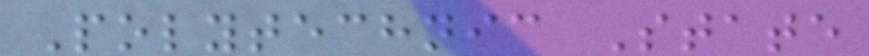Polytechnic State
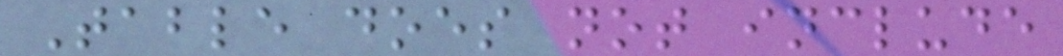Table does not include
